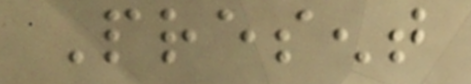Present
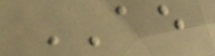AE
